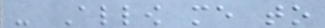- Allow me to
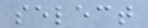select
